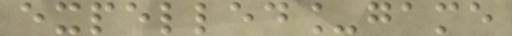expelled_game
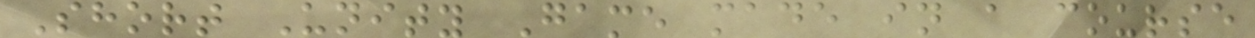Short Unity Game made in a course
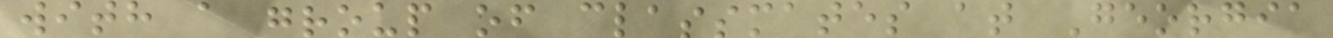with a group of classmates at Georgia
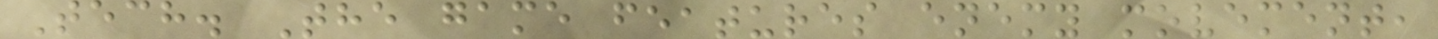Tech. The game features enemy movement,
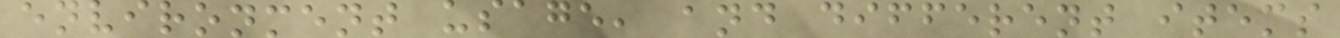environment usage, and different items
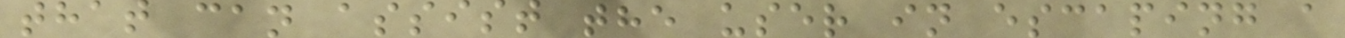that can assist the user in escaping a
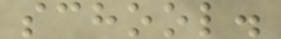school.
